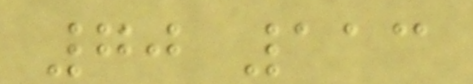70 113
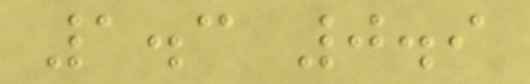1.3 0.9
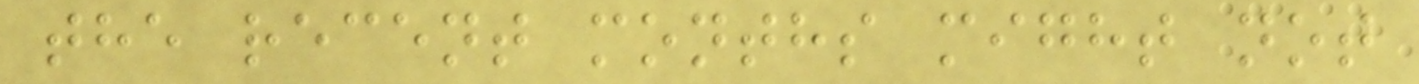the recent months might not
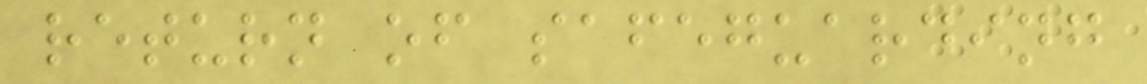return of safeguarding
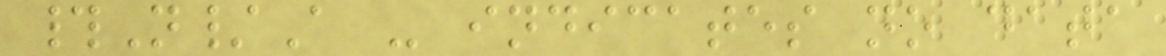#N/A - indicates no data
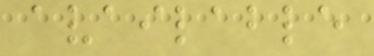available
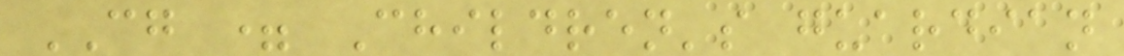CG = Children's guardian
